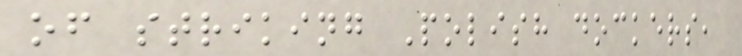of striking Polish dockers,
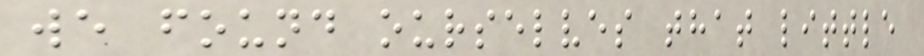we found ourselves that little
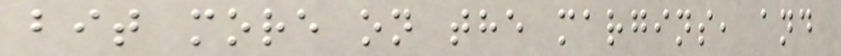bit more on the margins, and
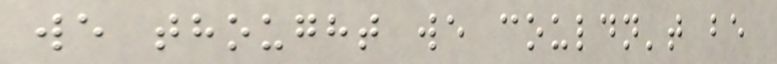we thought we couldn't be
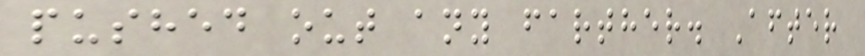pushed out any farther. After
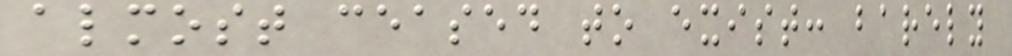almost ceased to exist: barely
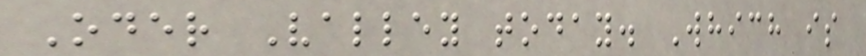Oder Valley today. Which is
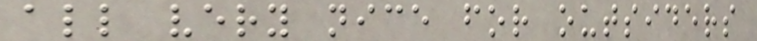all very nice for outsiders
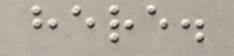here.
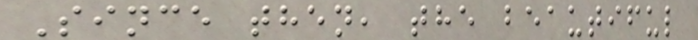Since then, the beautiful
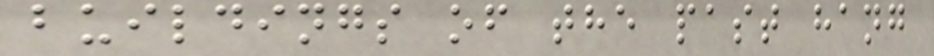buildings of the past hang
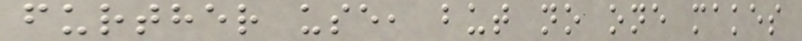further use, but no one makes
